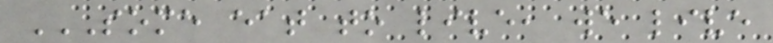SOME EAT TO LIVE, WE LIVE
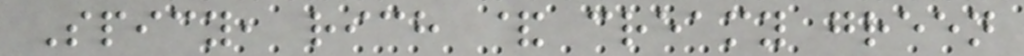Spicy, rich & creamy green
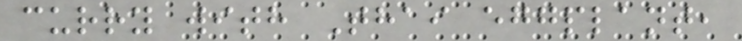curry with Thai eggplant,
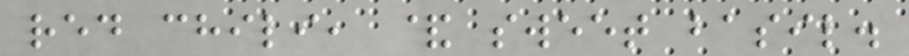red chili, & sweet basil.
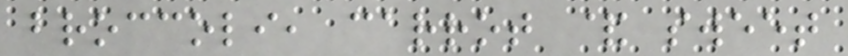broccoli, carrot & sweet
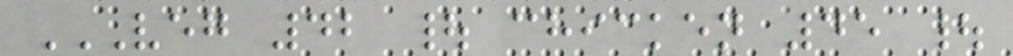VEG 42 | CHICKEN 45 |
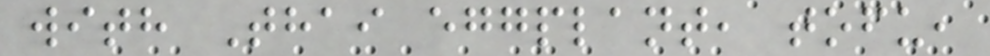with Thai eggplant, tofu,
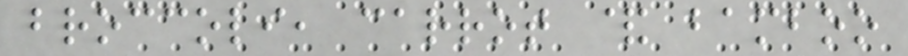broccoli, carrot & bamboo
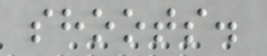shoots.
